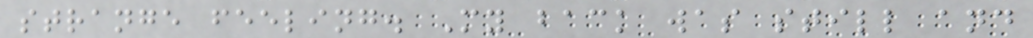strange feeling. My back was still and
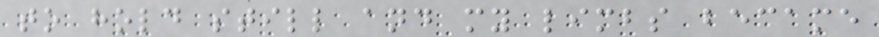to hold still and my limbs became
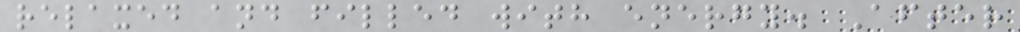relaxed and filled with energy. After
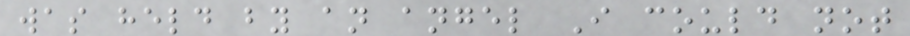was held by an angel I could not
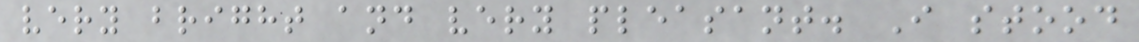very bright and very pleasant. I stood
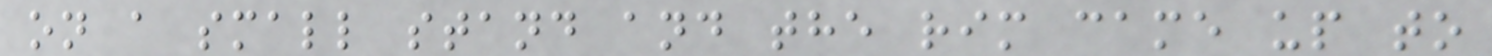on a small stand and the rim came up to
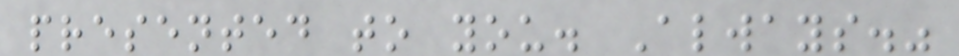presented to you. Always."
